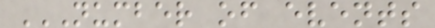NUMBER OF EVENTS
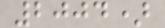2004)
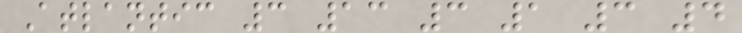Atlantic 3 13 3 1 3 4
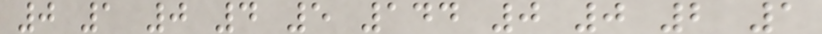0 1 0 4 5 144 0 0 2 1
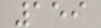159
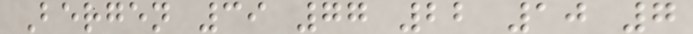Bergen 39 77 22 10 7
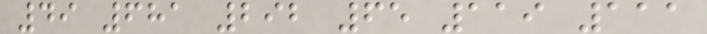49 681 292 65 119 111
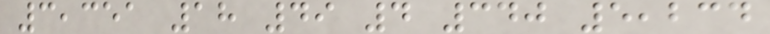3,351 18 49 4 340 5,234
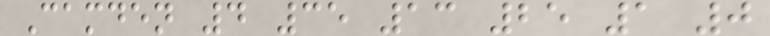Camden 4 35 13 25 1 0
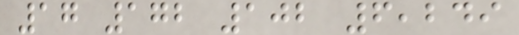17 172 102 6,249
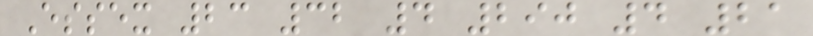Essex 23 32 4 290 4 21
